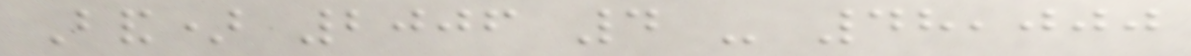Band) 2006 4 - 48,000
